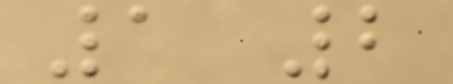1 2
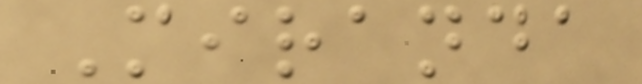Miranda
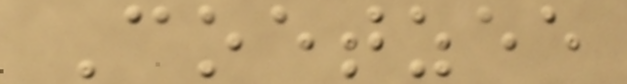Coetzee
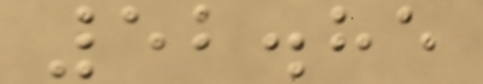52.85
